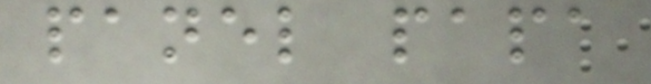panel papa
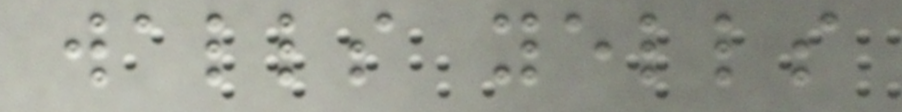walls yells
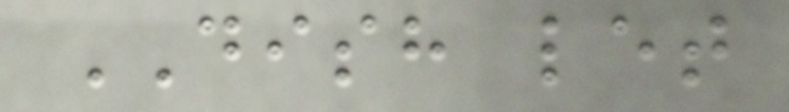DISH let
